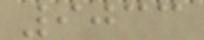9033
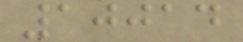10014
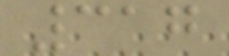317
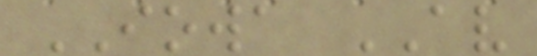IOWA AV
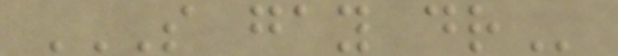S GAY DR
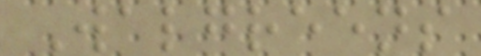Walgreens
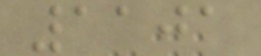1101
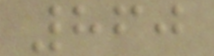860
